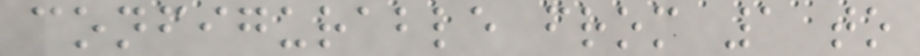configurable from 1 to
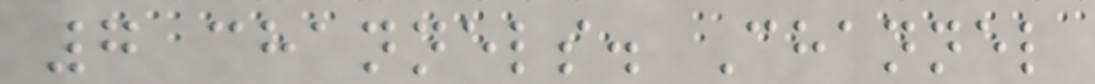7 channels. Channel
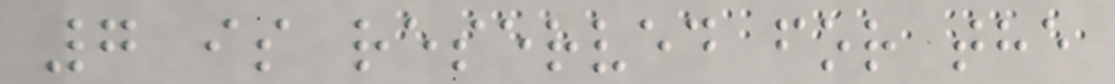7 is reserved for the
